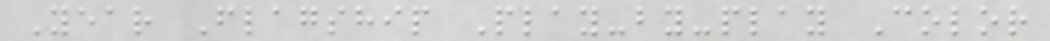Year Flagship Play-by-play Color
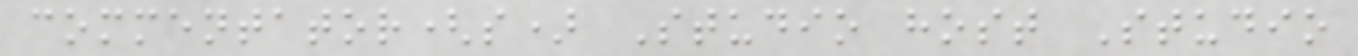commentator(s) Studio host Studio
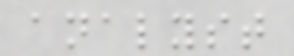analyst
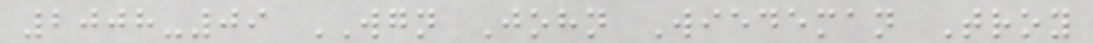2008-09 WGN John Wiedeman Troy
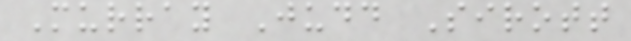Murray Judd Sirott
